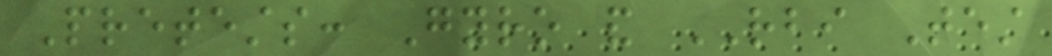Pretests: Gyro and RBI Test
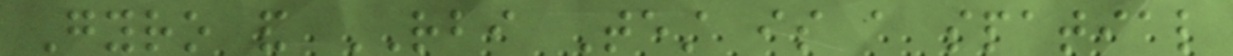Gyro and RBI Test is a spatial
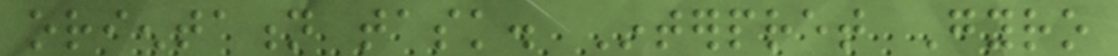orientation task. Interpret Gyro
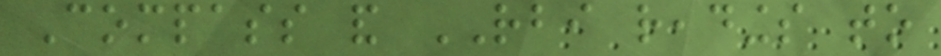Compass and RBI readings to
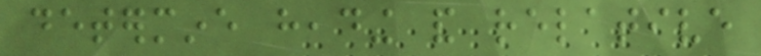determine heading and relative
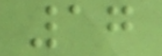17
